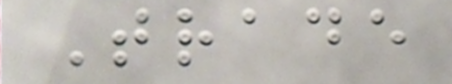Trade
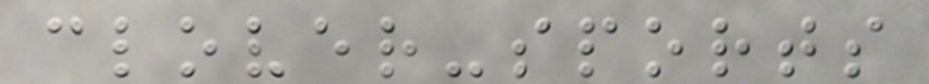clover-sports
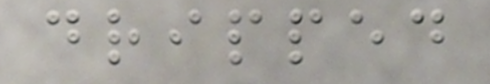dripped
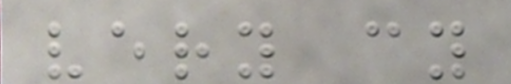very cy
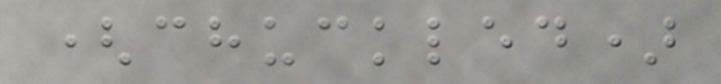(chuckled)
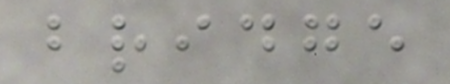bridge
